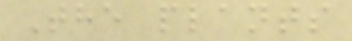The plants
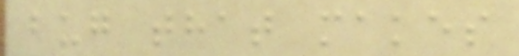bug that makes
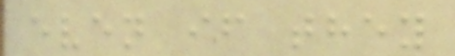even if they
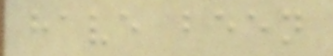have been
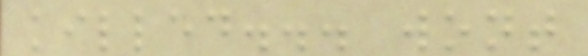killed... wont
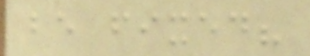be fixed?
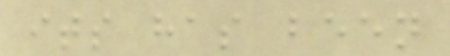its has been
